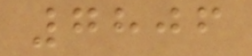7806
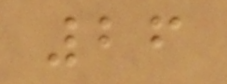26
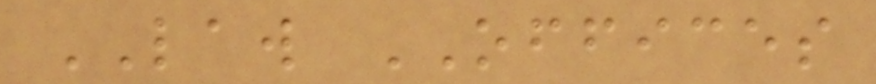LAW OFFICES
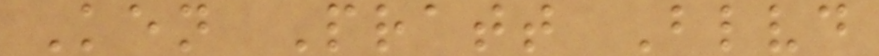Ken Pratt Blvd
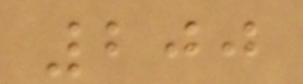200
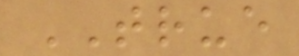TRUE
